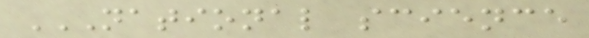NATIONAL SCIENCE
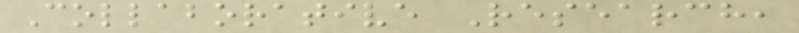Collaborative Research,
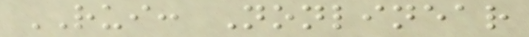RUI: Nonlinear
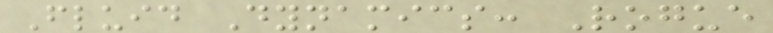Fluid Dynamics: Rogue
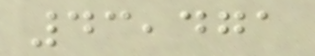43,471
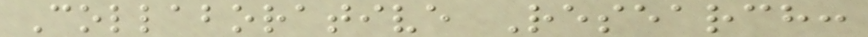Collaborative Research:
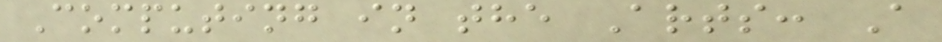Computing in the Arts: A
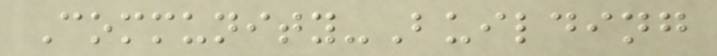Community-Building
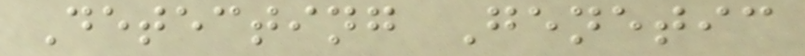Detecting Genetic
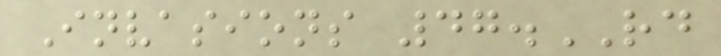Invasions 47.RD
